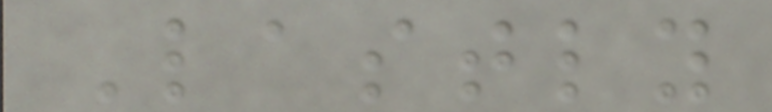Lastly
